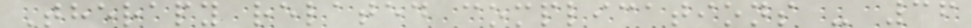Therapy related complications - 36
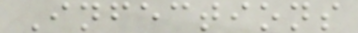Infections
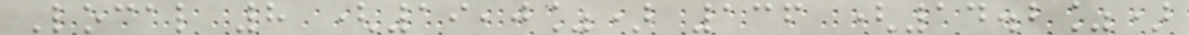Local 8 (19,0%) 136 (14.2%)
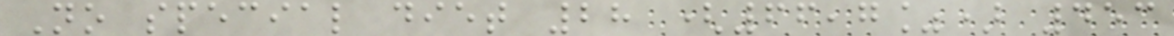No special diet 28 (66,7%) 453
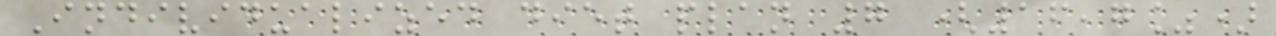Individualized diet plan 7 (16,7%)
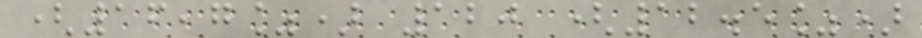(16,7%) 120 (12.5%)
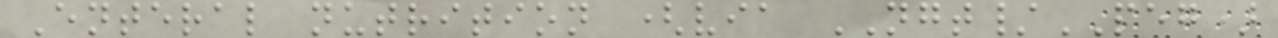Enteral nutrition (via NGT/PEG)
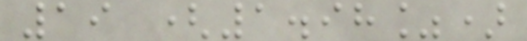19 (1.98%)
